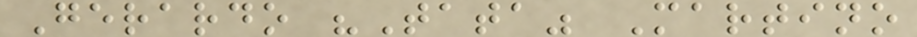Gerardo "Tata" Martino
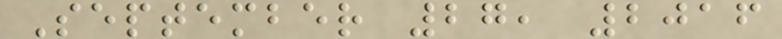September 27, 2016
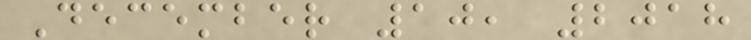December 10, 2018
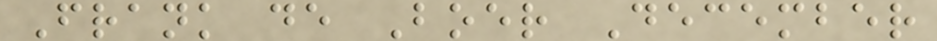Frank de Boer December
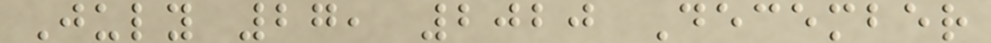July 27, 2020 December
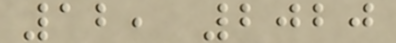12, 2020
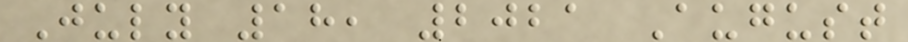July 18, 2021 August
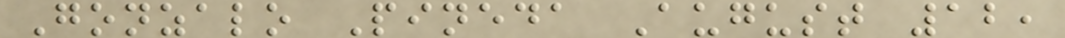Gonzalo Pineda August 12,
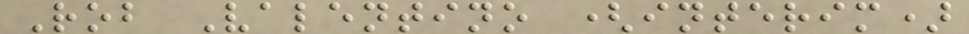Rob Valentino (interim)
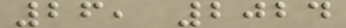26, 2024
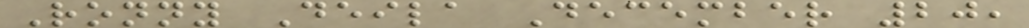Ronny Deila December 20,
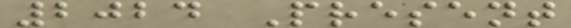2024 Present
